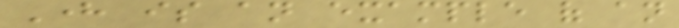Here is an example of an
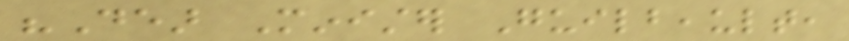"Dear Minister Guilbeault,
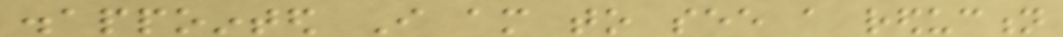disappointed I am to see a reduction
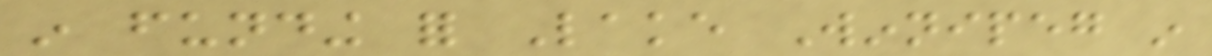in funding for Lake Winnipeg in
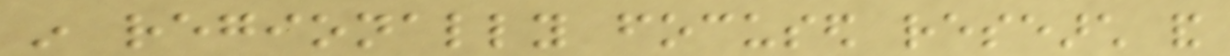in regionally focused research and
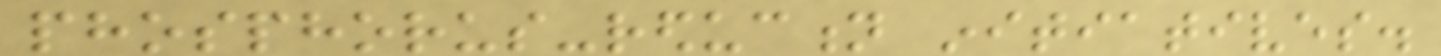phosphorus-reduction initiatives.
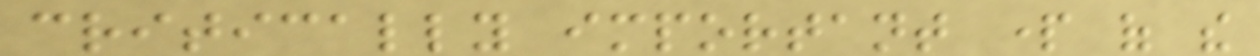critically important part of the
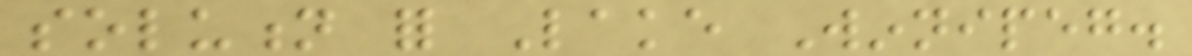solution for Lake Winnipeg.
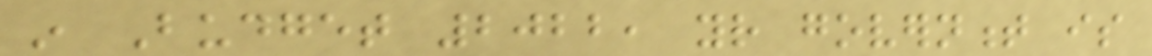in Budget 2022, your government is
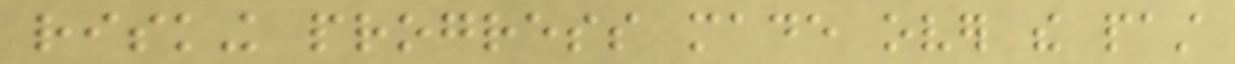risking progress made over the past
